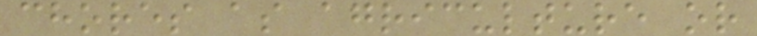chores as agriculture or
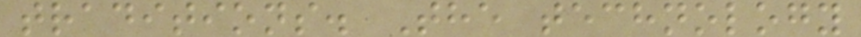traditions. The technology
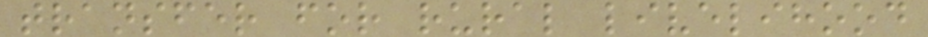transfer for rural livelihood
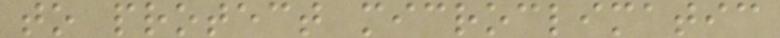to protect microclimatic
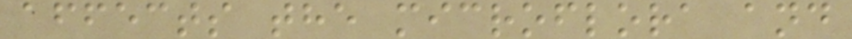affects the microflora and
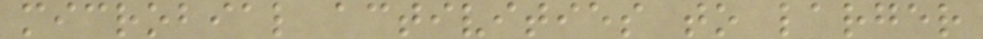microbial activities to larger
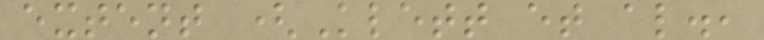extent (Klett et al.,
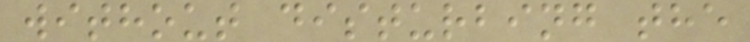without disturbing the
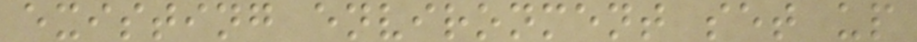existing environment set up
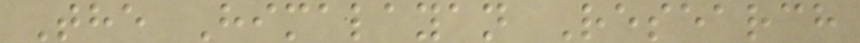The Himalayan Research
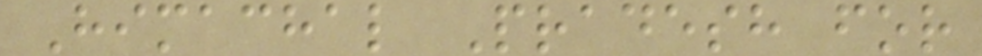Himachal Pradesh for
